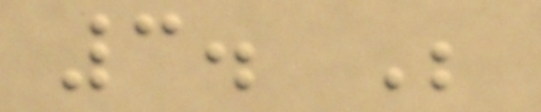3. Be
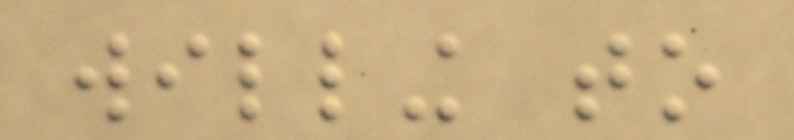willing to
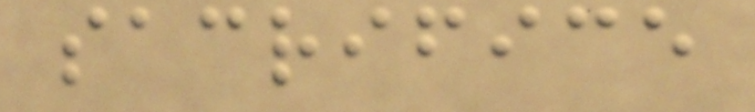sacrifice
